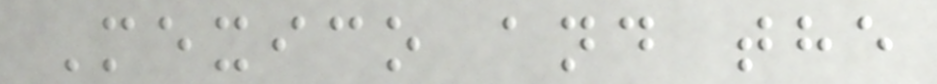Mexico and the
